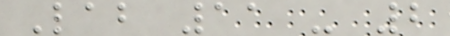Lab 11 - 2
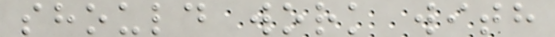should work with
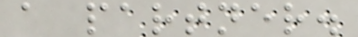a partner.
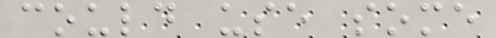could use some
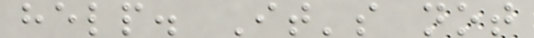help. It's not
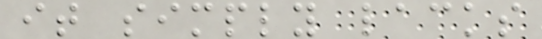it simply lacks
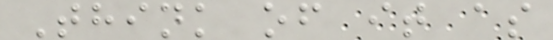Think of it as
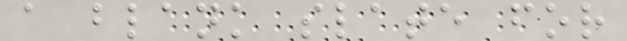a blank slate for
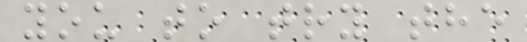you to try the
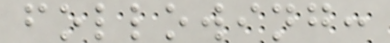following:
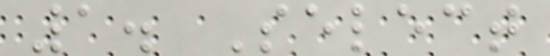1. Select
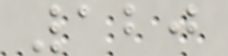120
